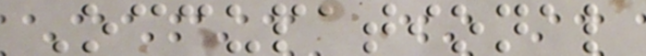Occupational
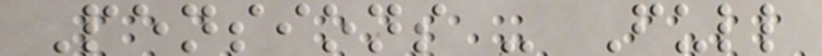Pensions - Full
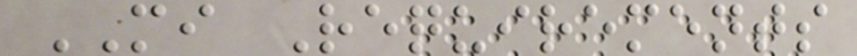MI Requirements
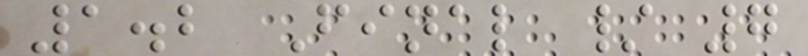1.2 Final / 7
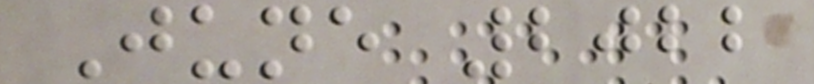June 2022
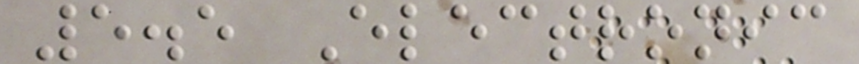5.5 Electronic
